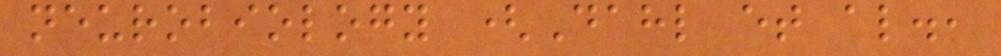neurobiology (Dahl et al.,
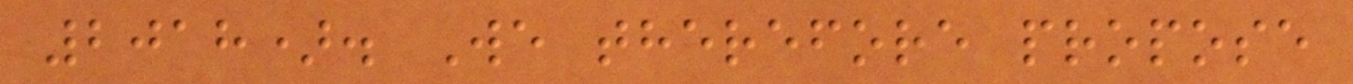2018). We therefore propose
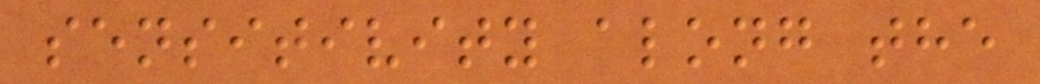sensitivity along the
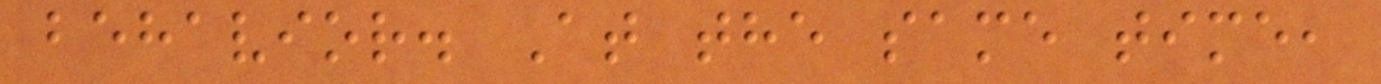behavior. At the same time,
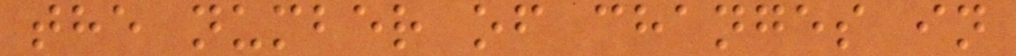the number of changes in
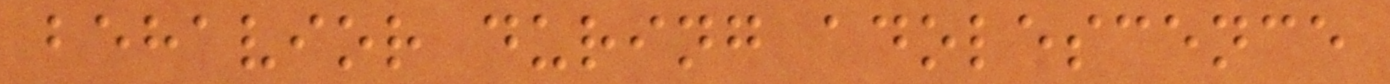behavior during adolescence
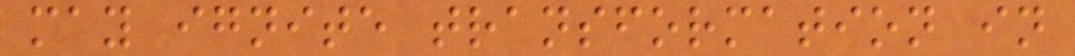may ignite transformation in
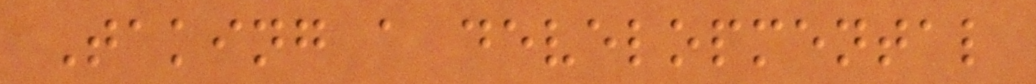Taking a developmental
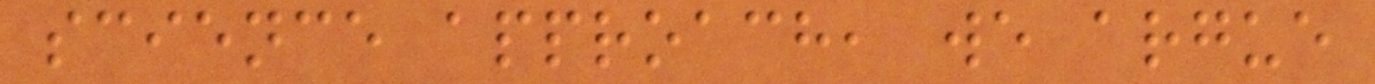science approach, we argue
